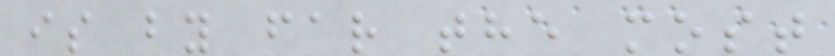is by far the most
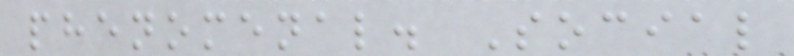phenomenal. Social
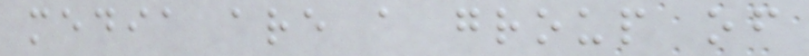media are a group of
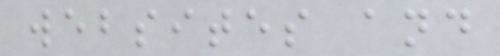websites and
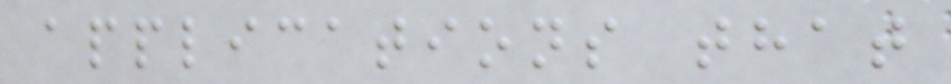applications that
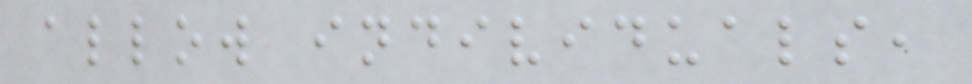allow individuals,
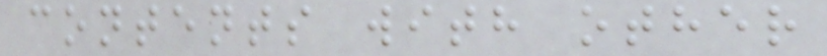contents with other
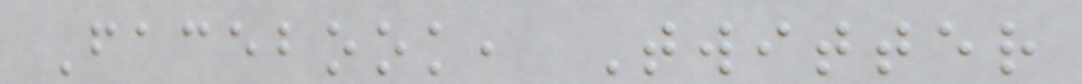Facebook, Twitter
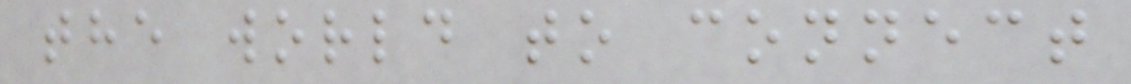the world to connect
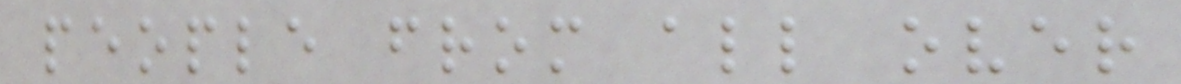people from all over
